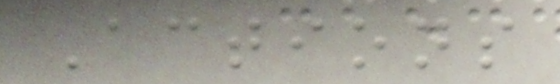Actions
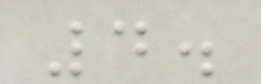4.
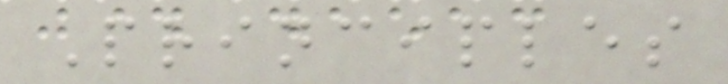Principles
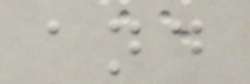and
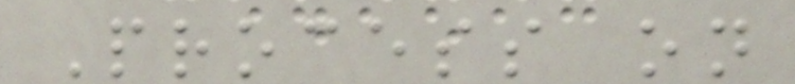Process on
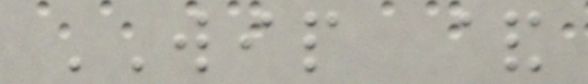WIP &
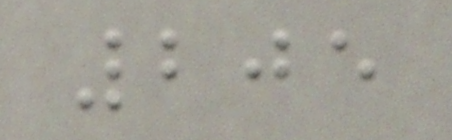205
